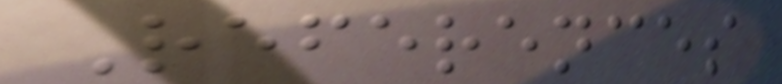References
